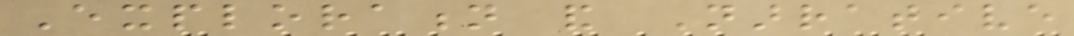Exploration and Narrative
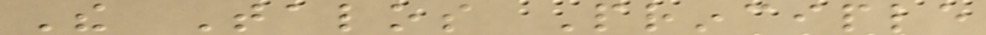The Talos Principle
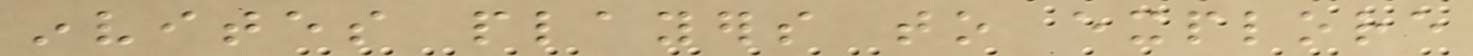invites players to explore
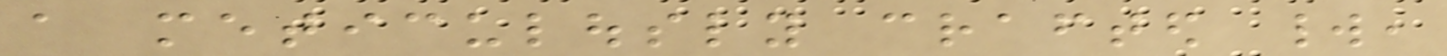a meticulously crafted world,
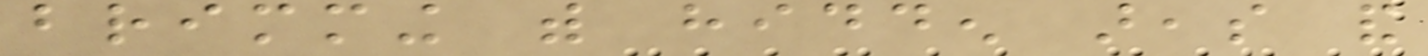brimming with hidden areas and
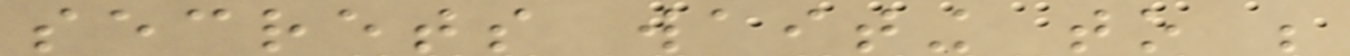secrets waiting to be
